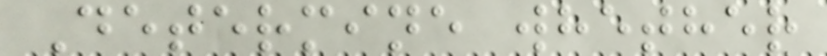Determine whether
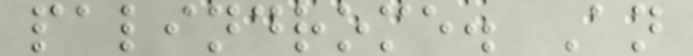palindrome. An
